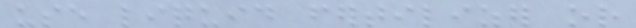use liquid fertilizer or
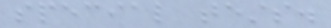special tests.
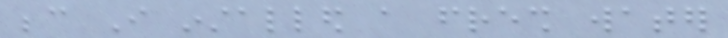because I installed a fresh water
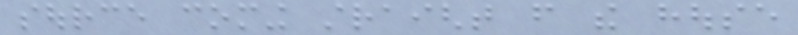source coming straight from the house
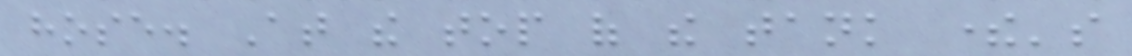hose. At the top of the tank there's
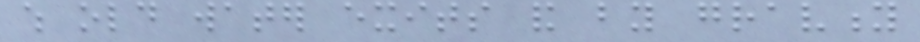which old water exits and by gravity
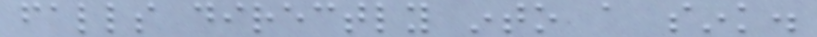falls directly into a sink.
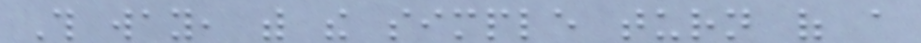This way, with the simple turn of a
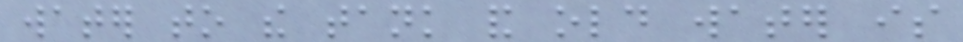water to the tank and old water is
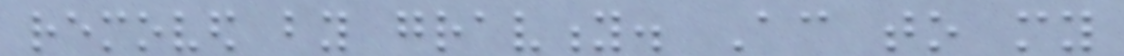removed by gravity. According to my
